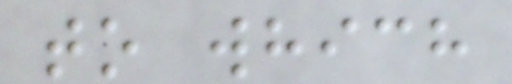to which
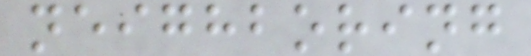neighboring
